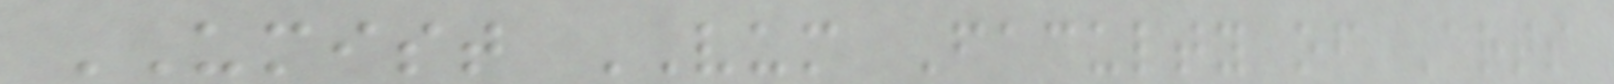UMIST VUM Faculty of Arts
